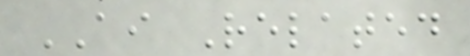AI Related
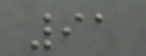91
